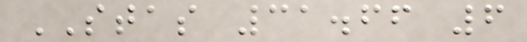STAS 31.66 6
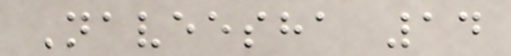Naveesha 14
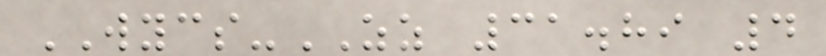WYCS-ZZ 31.89 4
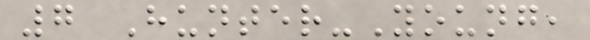7 Hunter-Young,
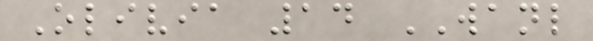Olivia 14 WANL
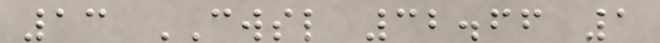13 CWSL 32.66 1
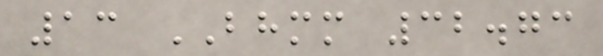13 BHMM 32.73
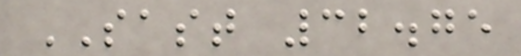SAST 32.75
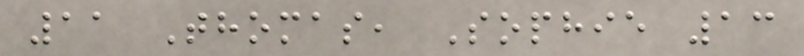11 Thomas, Sophie 13
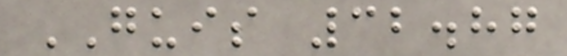GUIS 32.87
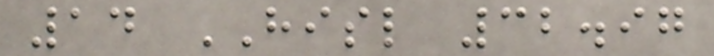14 HISL 32.97
